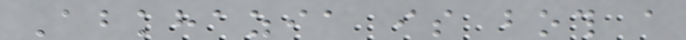Abkhazia is both a
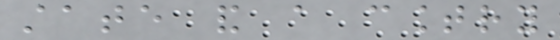state and a country
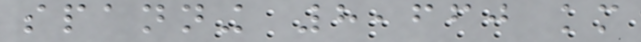spanning 8,660 km
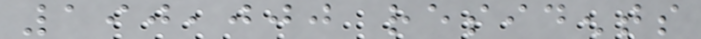190,000 residents
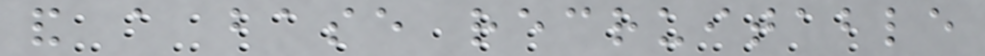and a base recruitable
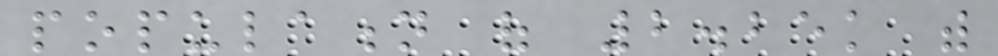population of 2.25k with
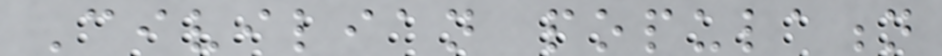Civilian population
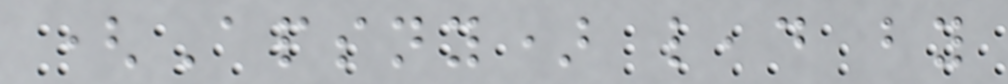(Apsny) lead by
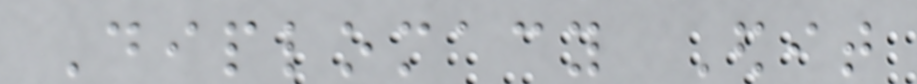Diplomacy Edit
